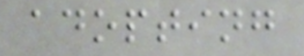adopting
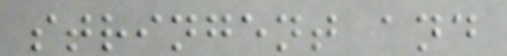stringent and
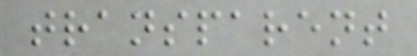transparent
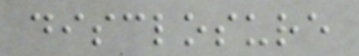disclosure
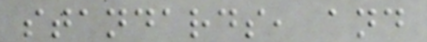standards, and
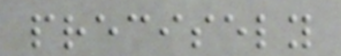precisely
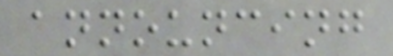announcing
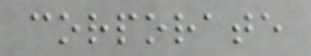corporate
